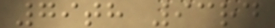79th 93rd
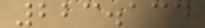223.134
